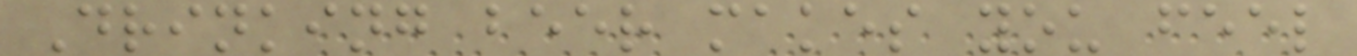Drinking beer makes you feel
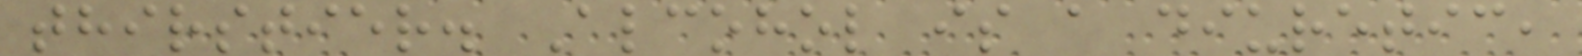thirstier. Alcohol is a diuretic,
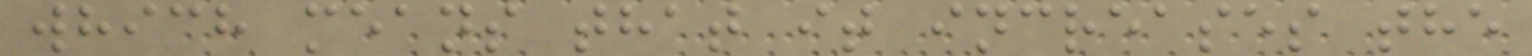which means that it increases the
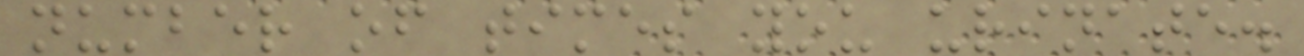number of times you urinate.
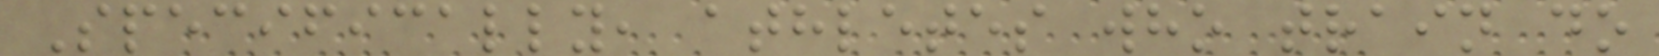Specifically, athletes who train do
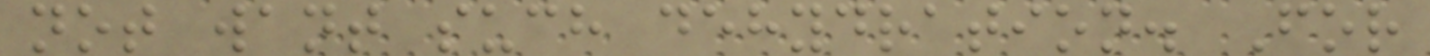not want such dehydration. For
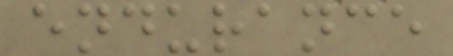endurance
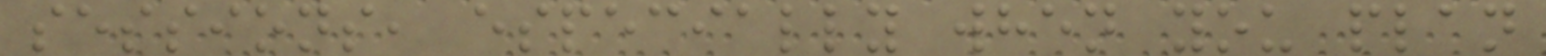sessions, especially when you plan
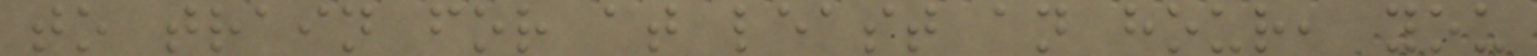to train for at least an hour, you
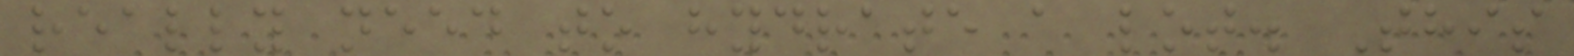really need to hydrate a lot. This
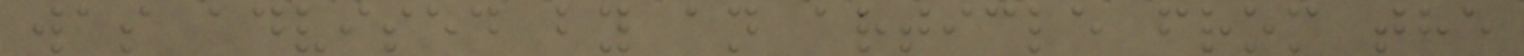was advised by an article from the
